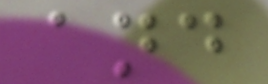and
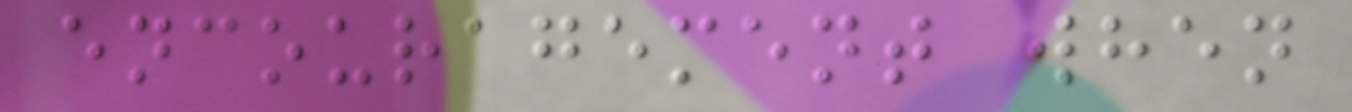encouragement when
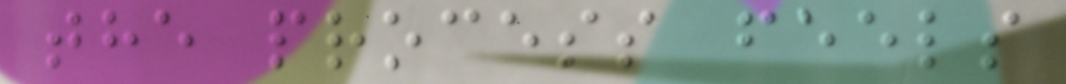the process feels
